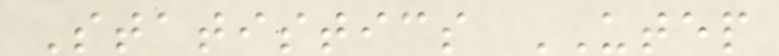Statistics UTEP
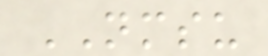NMSU
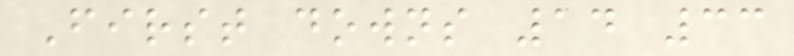First downs 14 33
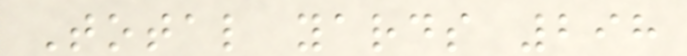Total yards 298
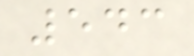543
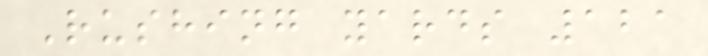Rushing yards 121
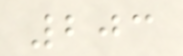203
